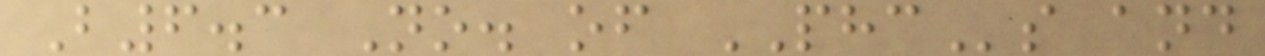B6.3 No. of PHCs and
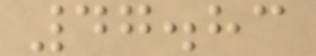47.83
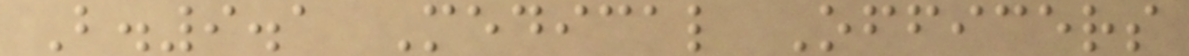B.9.1 Medical Officers
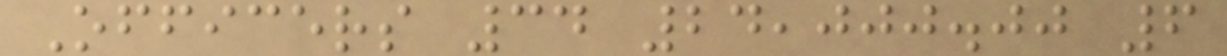Officers 34 24,000.00 6
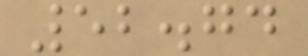52.74
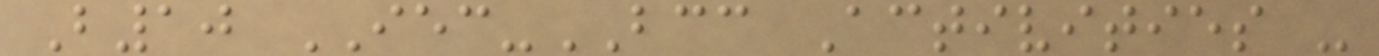B10 IEC-BCC Activities -
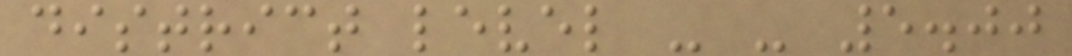district level - - 5.00
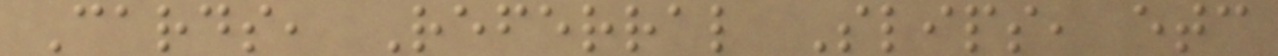Cards, Referral Slips, etc
